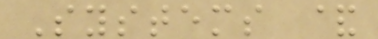Systems &
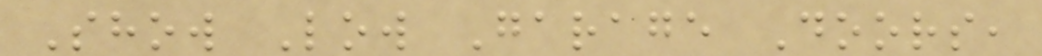Show Low Garage Doors,
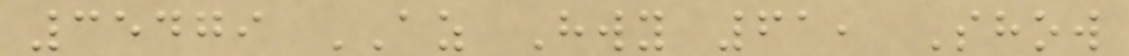35479 AZ Hwy 61, Show
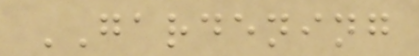GARDENING
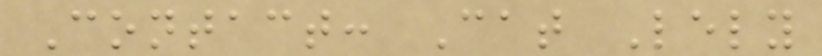Contact: Cat Lely
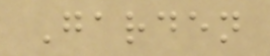Garden
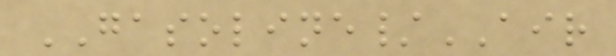GASOLINE/AIR
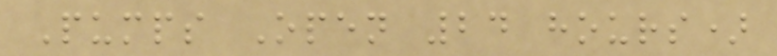Pumps Open 24 hours)
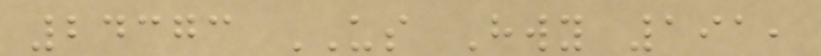24373 US Hwy 191,
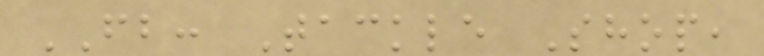FB: Tackle Shop,
